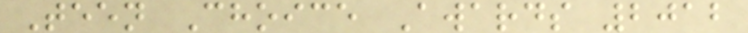Teen Choice Awards 2012
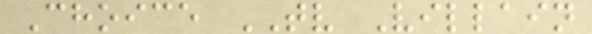Choice TV Villain
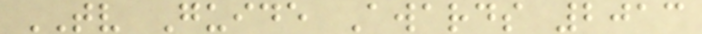TV Guide Awards 2013
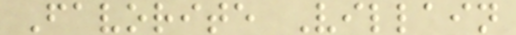Favorite Villain
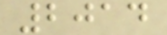2014
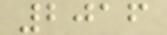2016
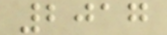2017
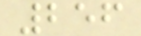256
